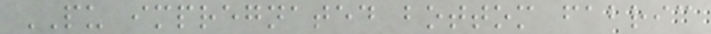PU impregnated bottom fabric
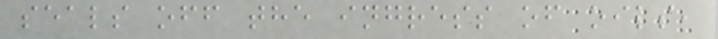seals off the ingress of oils,
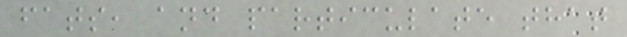fats, and particulate that
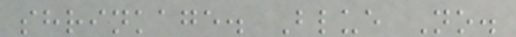shrinkage. Blue No.
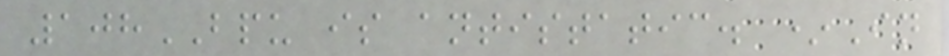108BPU is antistatic. *In
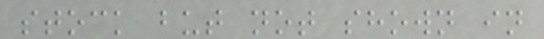stock but not shown in
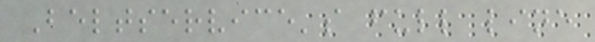Beltservice's full line
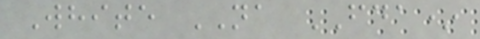White NA FDA*
